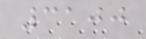3100
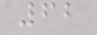62
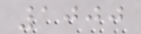1000
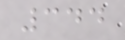344
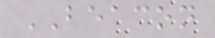BEACON
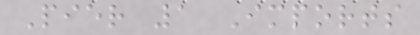Pier 1 Imports
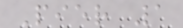Pier 1
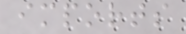imports
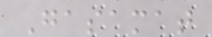Gasamat
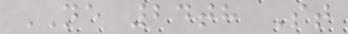NE 24th St
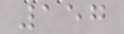157
